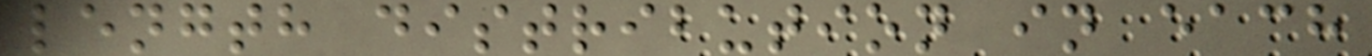length distribution in each
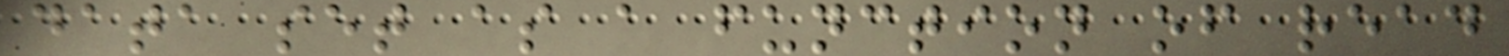data set as a function of read
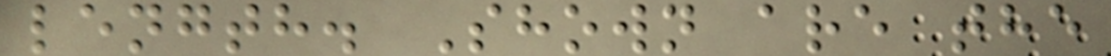length. Shown are the
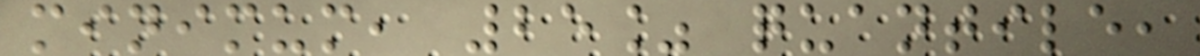minimum, 25% quantile,
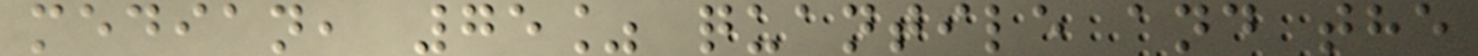median, 75% quantile and the
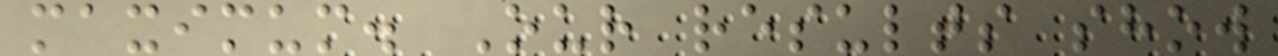maximum. Our results show
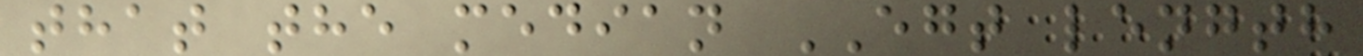that the median EGT length
